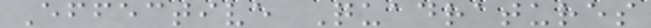Effective Quadratures
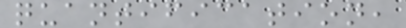quantification,
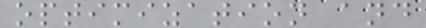optimization and
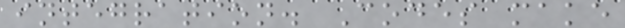integration. Codes make
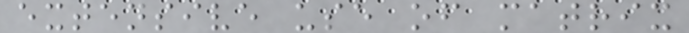extensive use of matrix
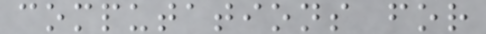computations for
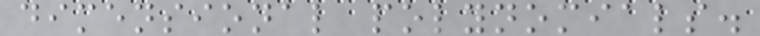dimensional polynomials.
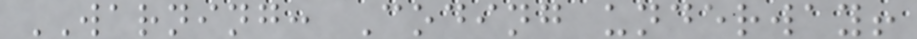WARNING: Coding underway!
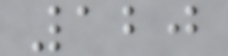120
